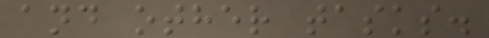and other tasks.
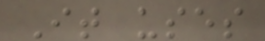It uses
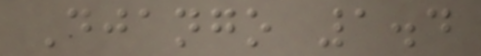Django 1.4
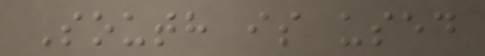South is used
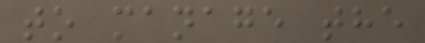to manage the
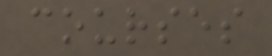courses
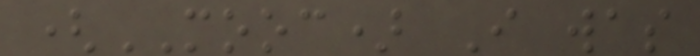(MOOC) I was
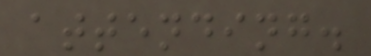attending.
